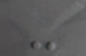-
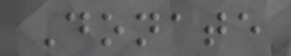Donate
